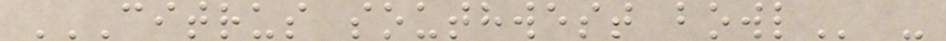CITRUS SOUTHWEST BOWL -
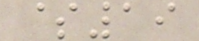$19
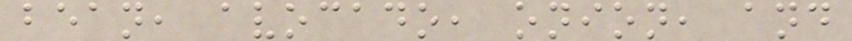bean, avocado, onion, and
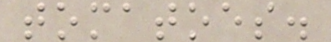tomatoes.
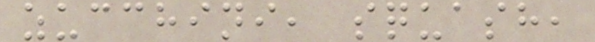zucchini, squash,
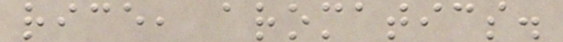rice, aromatics.
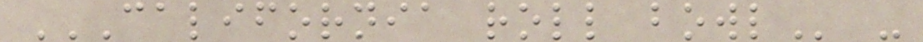CALIFORNIA ROLL BOWL -
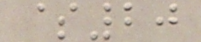$20
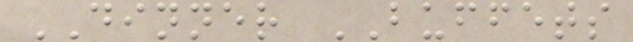DINNER BUFFETS
